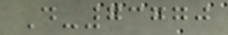D-73770
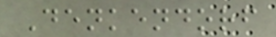Denkendorf
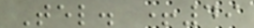Tel. +49
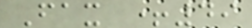Fax +49
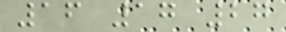16 17 27
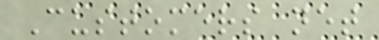Customers net
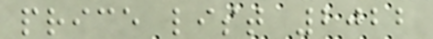price list 2022
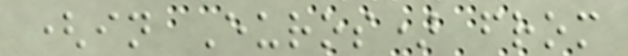(in Euros) from
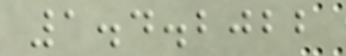1.4.2022
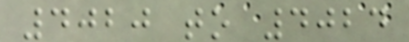4020 to 4024
